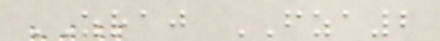ZRAJ FZA2
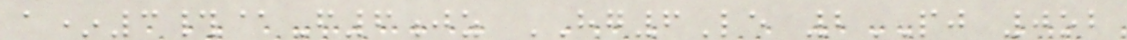a*3#@F6jz HG6Le 2PJ 0ob
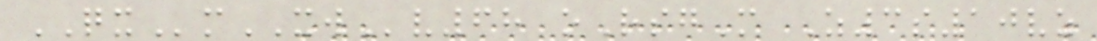QXmXWv68 oRsgM Z3s10vz
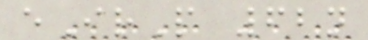eIrP 62n
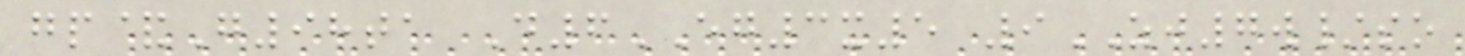gp&G98ta D6EG3x5 9ZJ7w/so
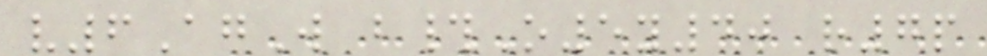v6AgW b#O5y40 r7p
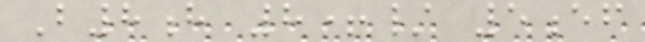B8h 8+/ 5ef
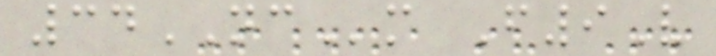34NCm F9V
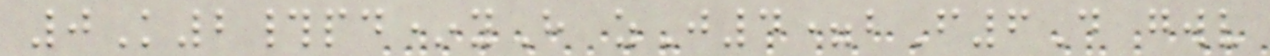0K2#pd*yH zJ4=bF6D gwv
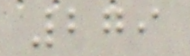279
